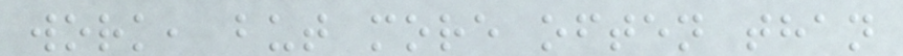work, but more often than
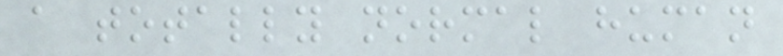a totally normal human
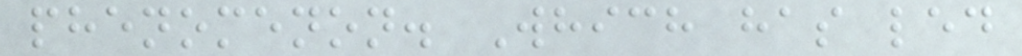phenomenon. Which has led
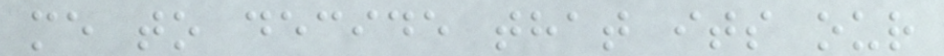me to decide that its our
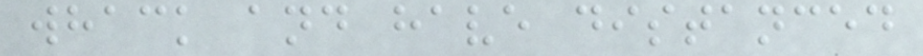whack and have distanced
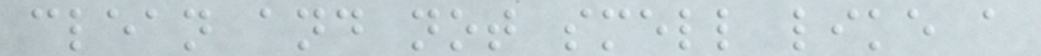clean and not smell like a
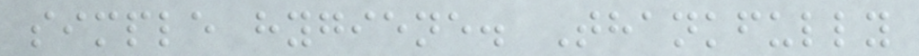simple hygiene. Thankfully
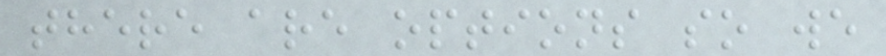there are options so we
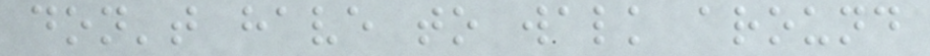don't have to walk around
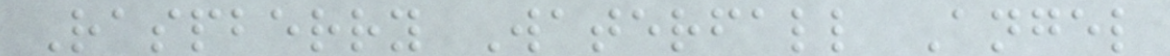Raspberry Waterfall Angel
